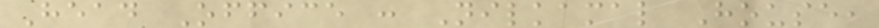Head Office : Nilkamal House,
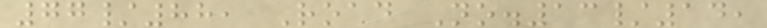77/88, Road No.13/14,
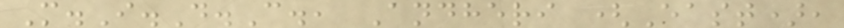M.I.D.C., Andheri (East),
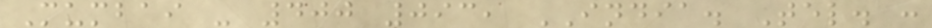Mumbai - 400 093, INDIA. Tel. :
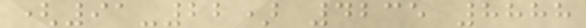(91-22) 4235 8888
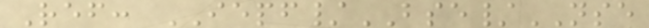Ref: IEPF/BSE/NSE
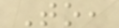To,
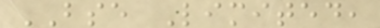BSE Limited,
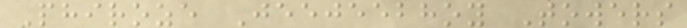Phiroze Jeejeebhoy Towers
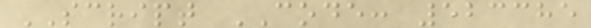SCRIPT CODE: 523385
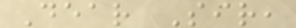Dear Sir,
